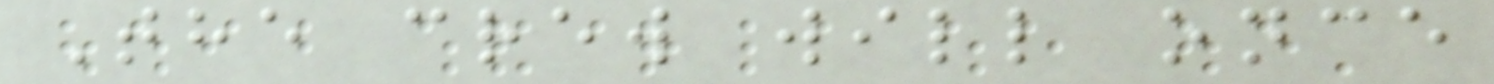The crew will once
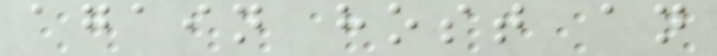again host an
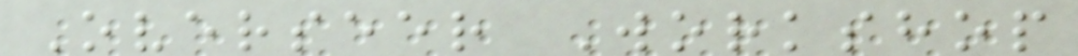Overseer Workshop
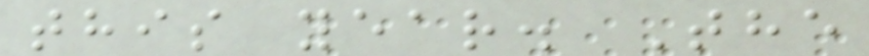this year. The
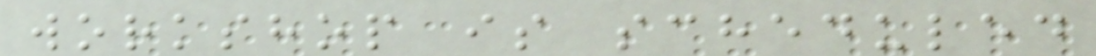workshop is scheduled
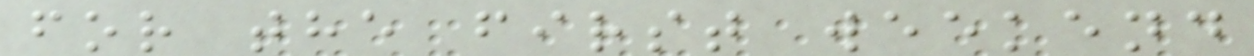for the first weekend
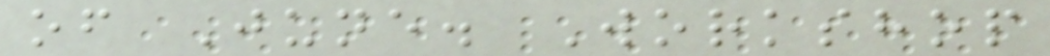of June. Workshop
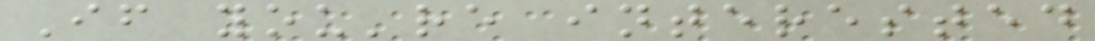If you're interested
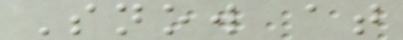Snow at
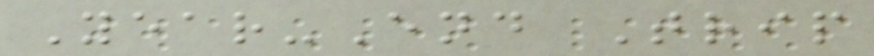Year-End Trip
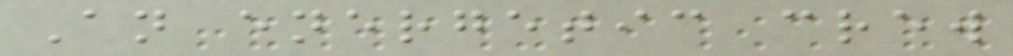An energetic crew
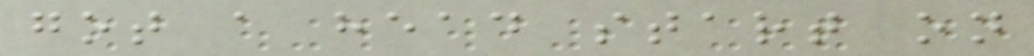got a head start on
